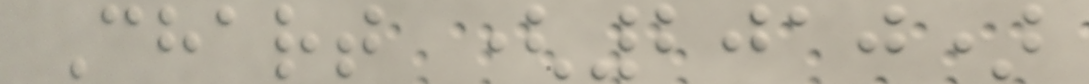Chart (2010)
